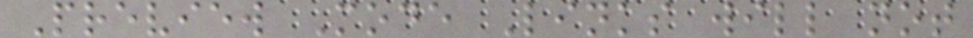Preview Mode Links will not
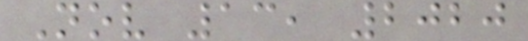Nov 13, 2020
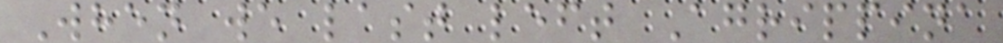When we last left Agrippina
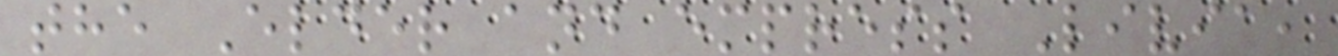the Elder and empress Livia,
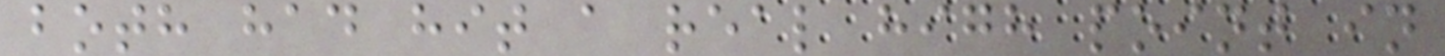both had hit a real high point in
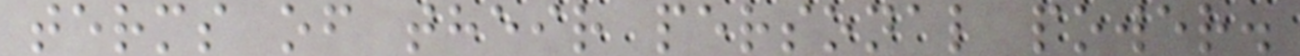terms of their personal power.
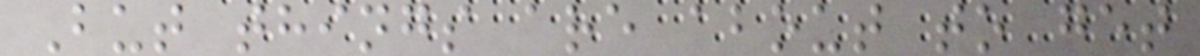But things are about to get
